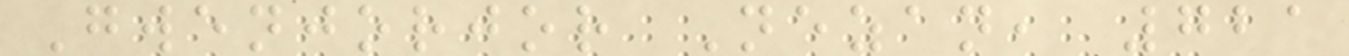Gwenjorjor Nezan, 721
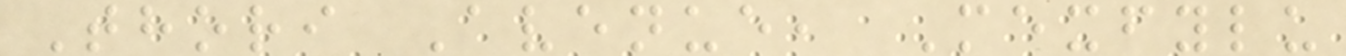Thori Avenue, Mexfylu
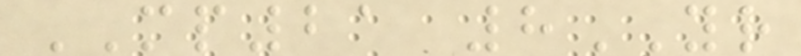MP21 8YR
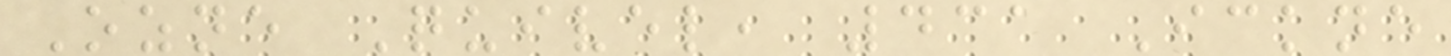Ozne Quivel, 431 Ickne
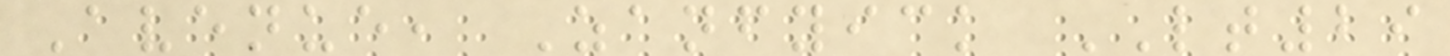Avenue, Zanfyick LT29
